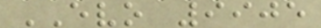EVO 9905
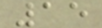15
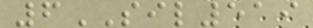6SIL519
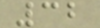32
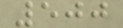500
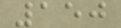150
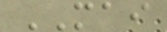MAI
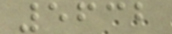5632
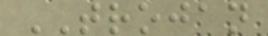TROJAN
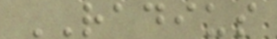RADIUS
